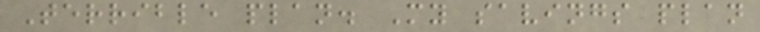Terrible plan. My savings plan
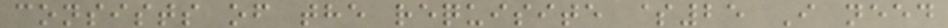consists of the requisite $25 I need
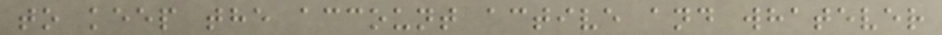to keep the account active and whatever
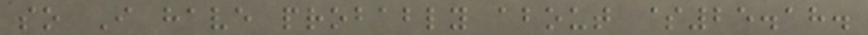so I have probably about $25.18.
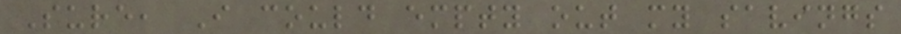Sure, I could empty out my savings
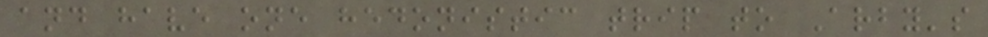and have one hedonistic trip to Arby's
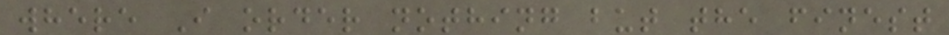where I order nothing but the finest
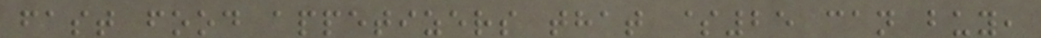fast food appetizers that $25 can buy,
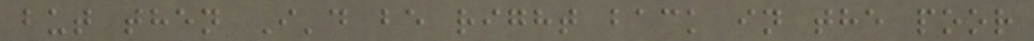but then I'd be right back in the poor
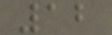12
